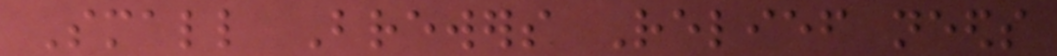Small Brewers Relief needs
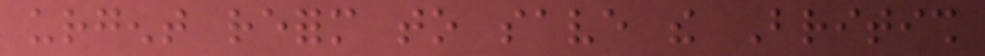urgent reform to save the British
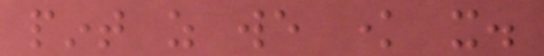pint as we know it.
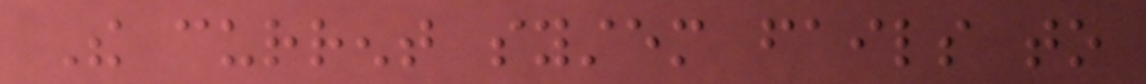The current system fails to
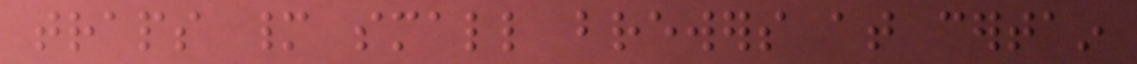traps many small brewers at certain
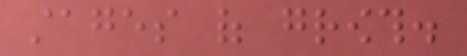stages of growth.
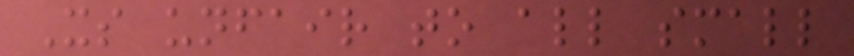Its unfair to all small
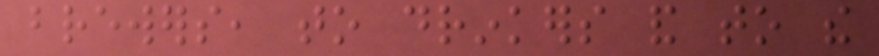brewers, to drinkers and to the
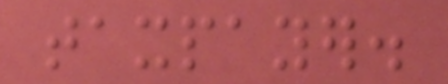taxpayer.
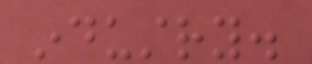industry.
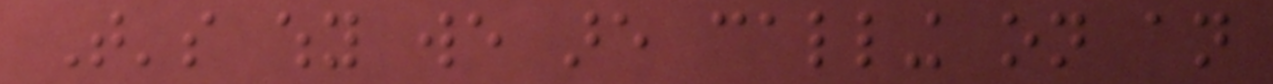That's why we are calling on an
